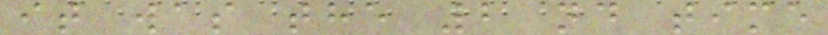it was the 2 nd time
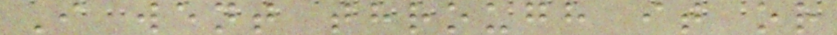I went through it or
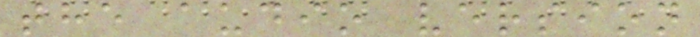the audio version
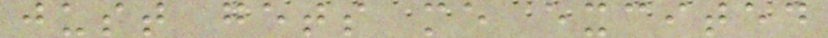just gets me excited
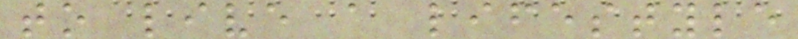to live a lifestyle
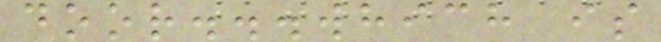door...which is
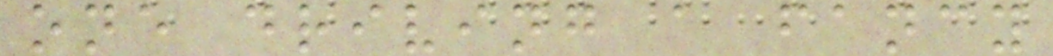one driving a fancy
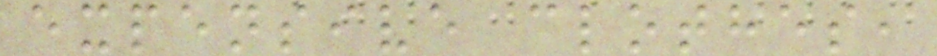expensive clothes,
